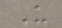U
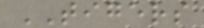TIGERS
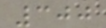300
